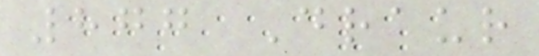877 Draur
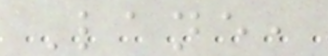Lane,
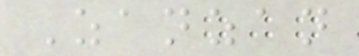Zanzan
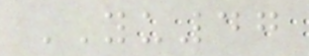YU47
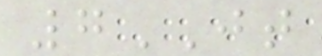7JT
